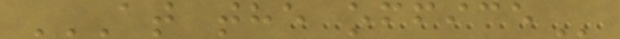AT THE OFFICE
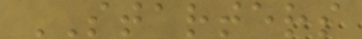STARTERS
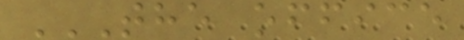THE OFFICE
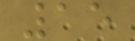15
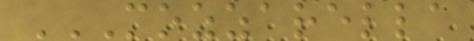MOZZARELLA
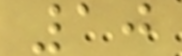10
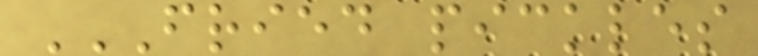FRIED PICKLES
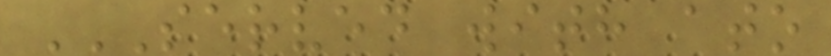SERVED WITH ATO
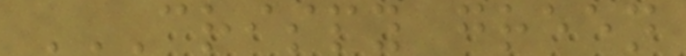CRISPY GREEN
